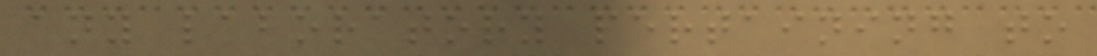any laboratory pertaining to
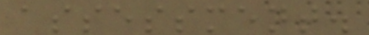assessment.
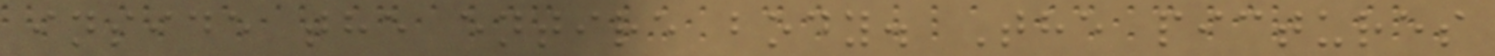inside the entire body. The pictures
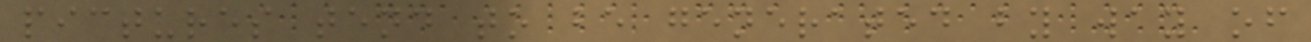pictures tend to be generated by way of
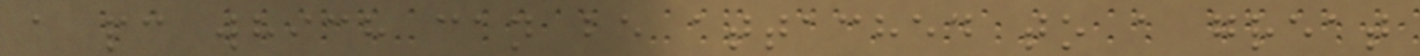a pc which can be attached to a great
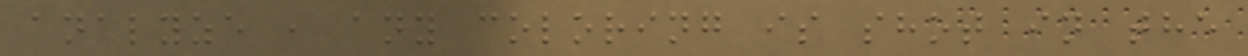analyze , any coloring is shot in the
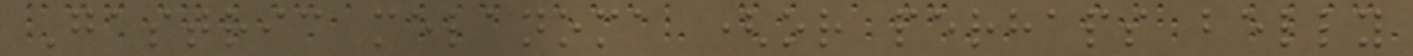Gastric melanoma (or perhaps belly
